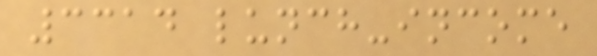3314 lunch-income
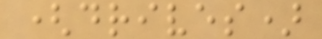(drives)
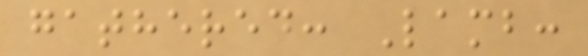gathered: Lamb:
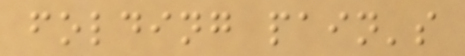folding pain's
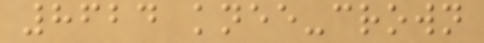8624 knee-crown
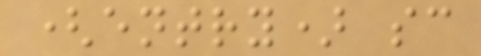(entry) sc
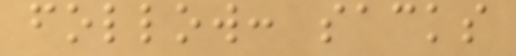follow: sacks
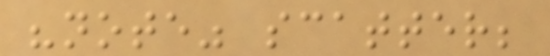"note" scatter;
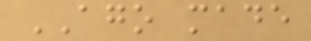AGO made
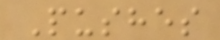Pushes
